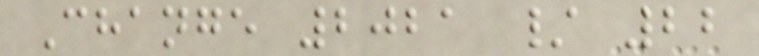Change 2021 / 22
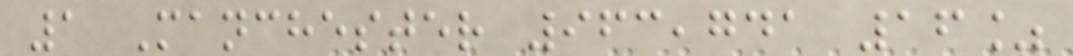1 Manchester 963,741 16%
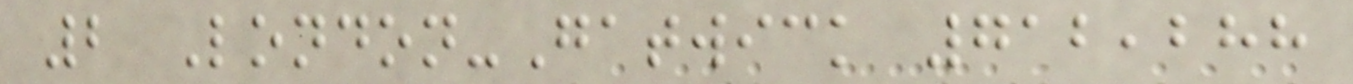2 London-Gatwick 712,288
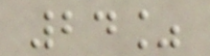24%
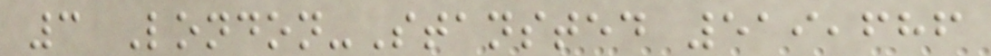3 London-Stansted 519,686
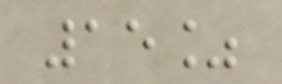15%
